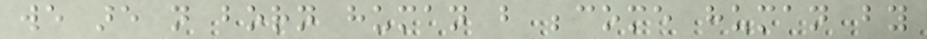we are not born human but become human by
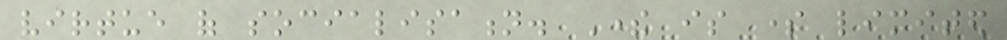virtue of socialisation. There is some limited
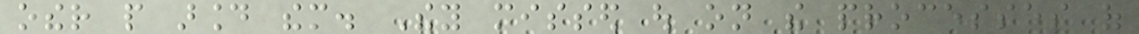other people around them. They missed out on the processes of
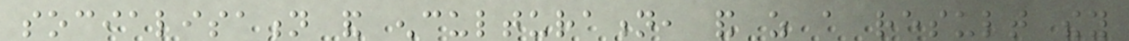socialisation and enculturation, and as a result they
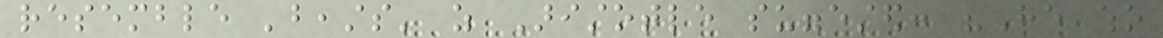resemble 'beasts' as Aristotle suggested: "He who
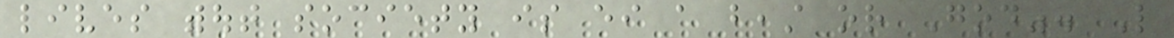lives without society is either a beast or God". Like
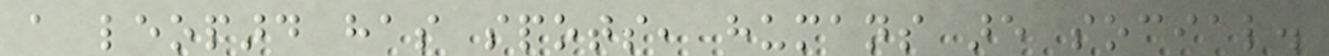a leopard has spots, humans are social.
